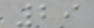29
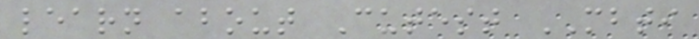learn about Cutest MBTI
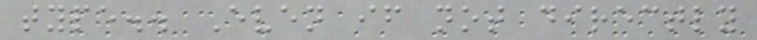type.. Even if not directly
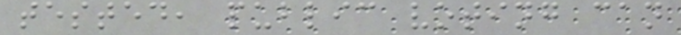tested, public voting can
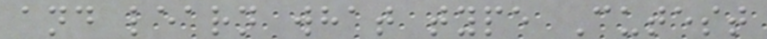and learn what type Cutest
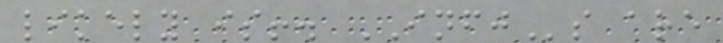likely is!. INFJs are
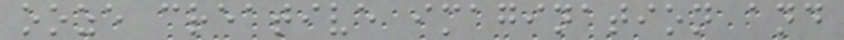ooze creative imagination and
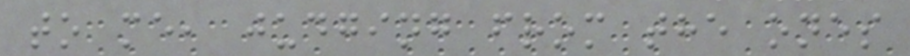to me, judging from the ones
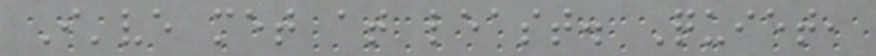I've met at least. Quiet,
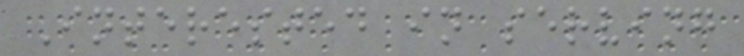Interested in serving
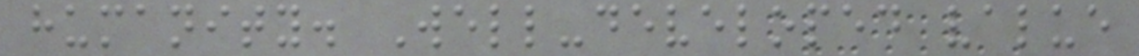humanity. Well-developed value
